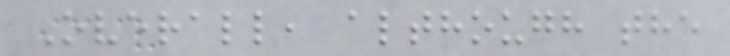Overall, although the
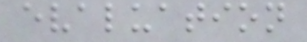evaluation
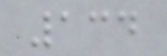134
